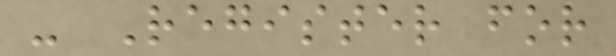- Register for
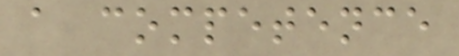a competence
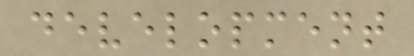development
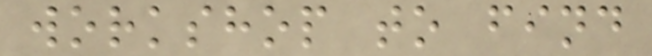workshop to find
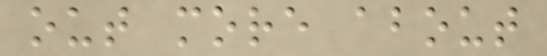out more about
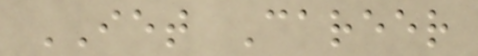IET Career
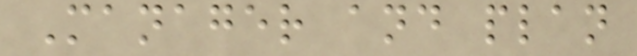Manager and plan
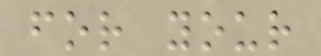for your
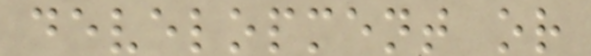development or
